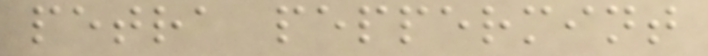petra peppermint
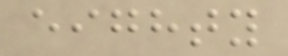eighty
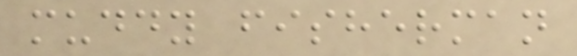muddy fisherman
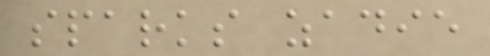sparks zadie
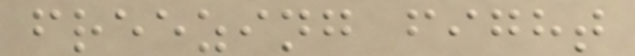freezing fight
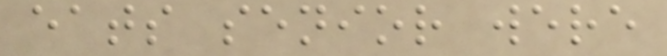eats senior were
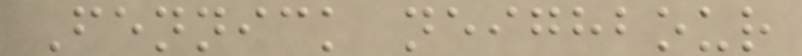Fennick neighbour
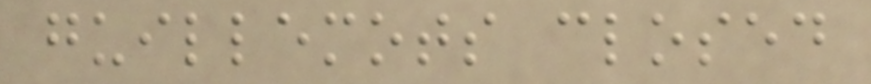guillemots closed
